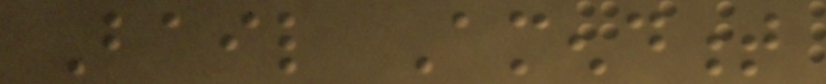Bail Amendment
